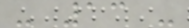- 13 -
